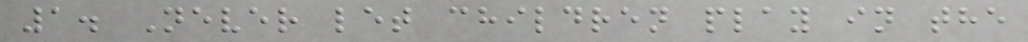1. Never let children play in the
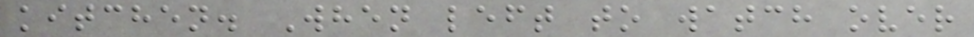kitchen. When left to watch over
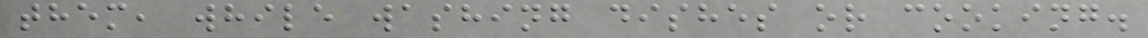them, while washing dishes or cooking.
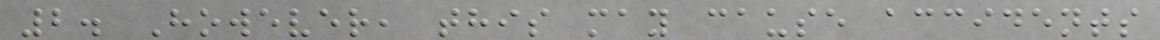2. However, this may cause accidents
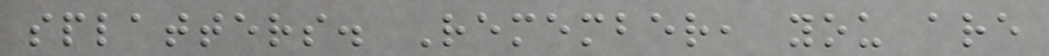splatters. Remember, you are
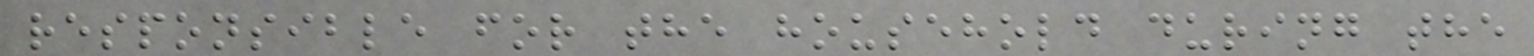responsible for the household during the
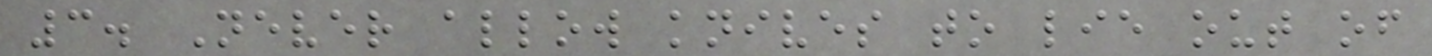3. Never allow knives to lie out of
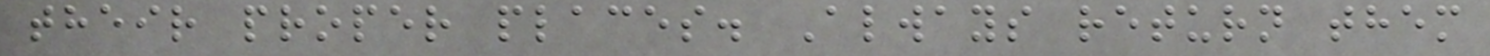their proper places. Always return them
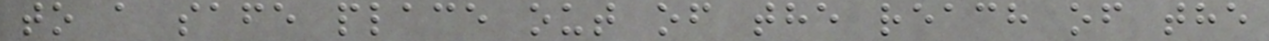to a safe place out of the reach of the
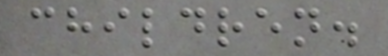children.
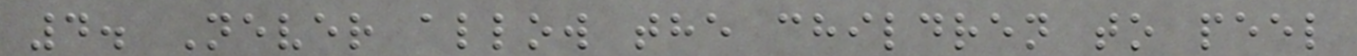4. Never allow the children to peel
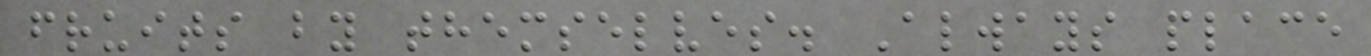fruits by themselves. Always place
